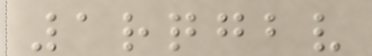1rqgbv
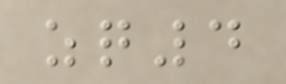zq4
